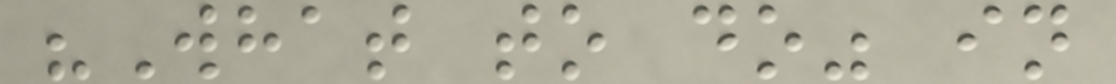"What to do" in
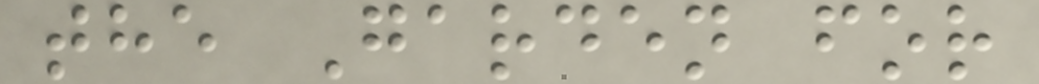the Garden for
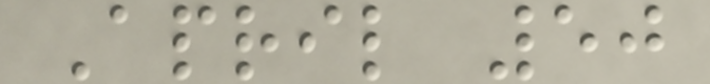April 50
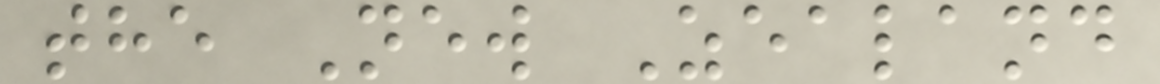the New Zealand
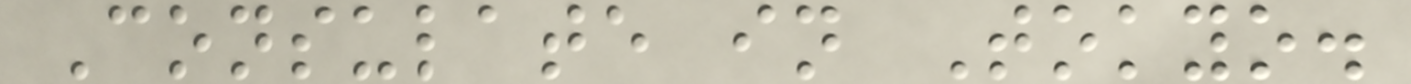Consulate in Tokyo.
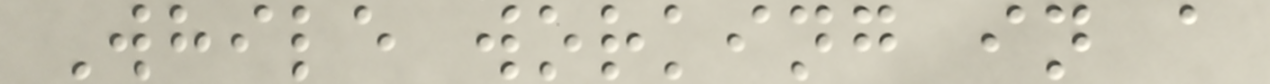While working in a
